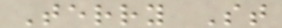Terry St
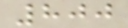800
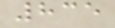835
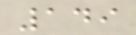149
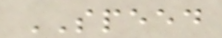SPEED
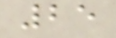25
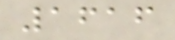1616
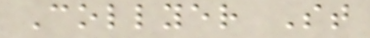Collyer St
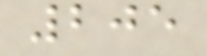205
